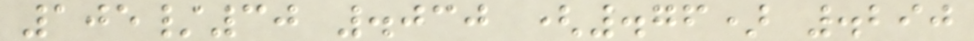105/30 .030 (.76) .290
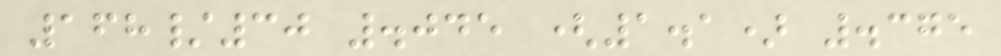168/30 .045 (1.1) .375
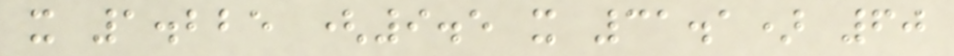x 1.225 (9.5 x 31.1) 60
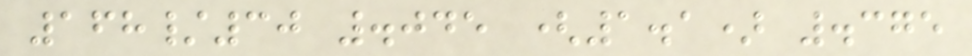168/30 .045 (1.1) .375
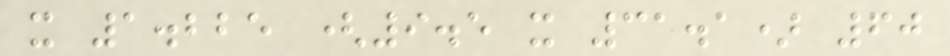x 1.225 (9.5 x 31.1) 60
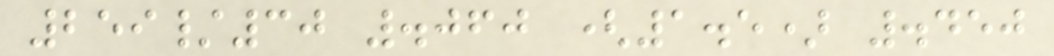259/30 .060 (1.5) .450
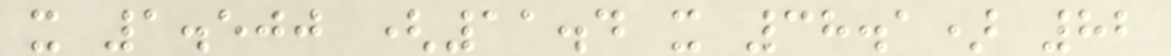x 1.500 (11.4 x 38.1) 82
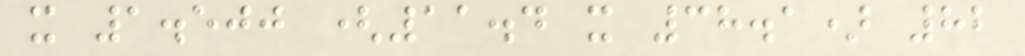x 1.500 (11.4 x 38.1) 82
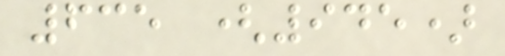635 (945)
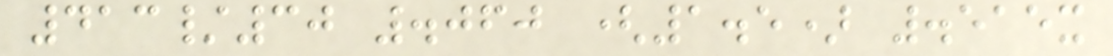413/30 .060 (1.5) .515x
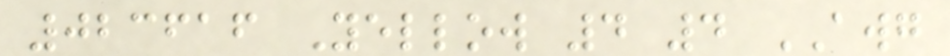023616 Yellow 4 4 AWG
